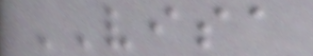VISA
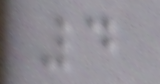4
